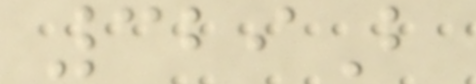329B
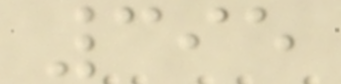395
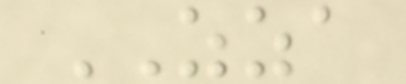ZZA
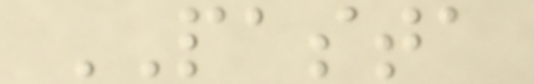PASTA
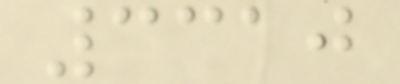3310
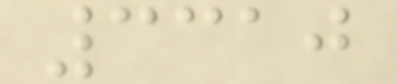3310
